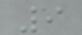9
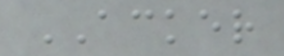ACKER
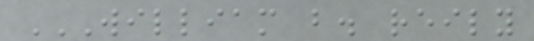WILLIAM B. REILY
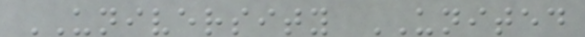UNIVERSITY UNITED
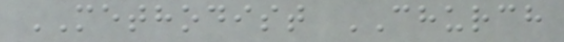METHODIST CHURCH
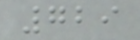729
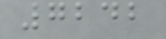7242
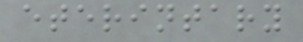eterintary
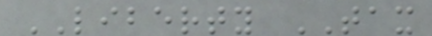LIBERTY TAX
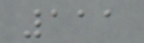111
